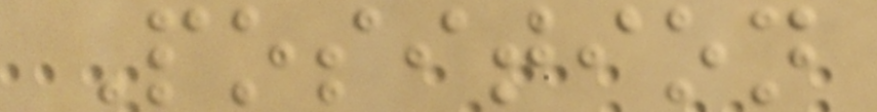Position
